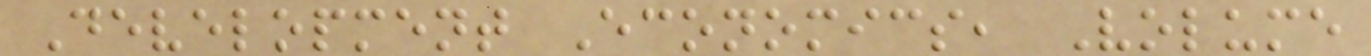Development Economics, Volume
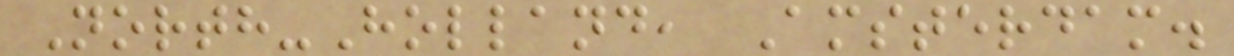North-Holland, Amsterdam.
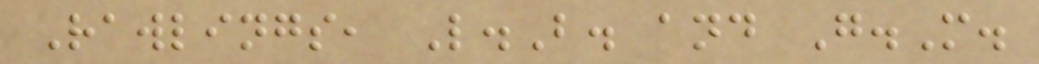Rawlings, L.B. and G.M.
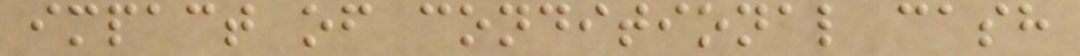impact of conditional cash
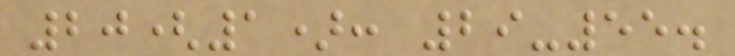20(1): 29-55.
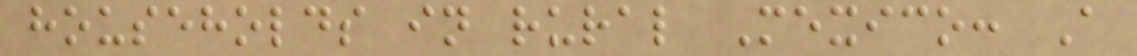households in rural Mexico: A
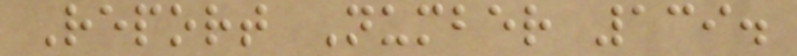Report Number 139.
